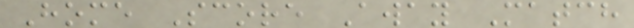Home Score Away Match
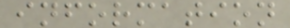information
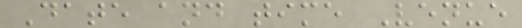Date and time Venue
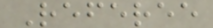Referee
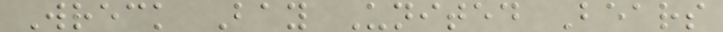Wreck Bay United Bears
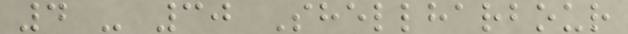4 - 30 Shellharbour
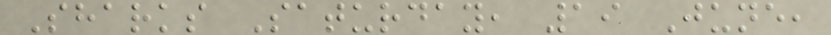Sharks Saturday, 19 June,
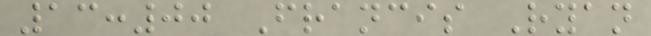13:00 Francis Ryan
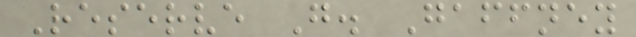Reserve G. Gaffney
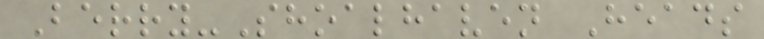Berry-Shoalhaven Heads
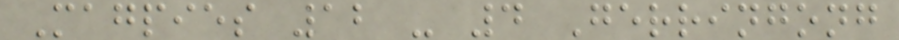Magpies 12 - 4 Gerringong
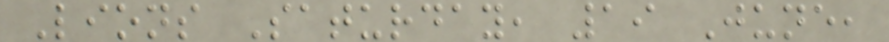Lions Saturday, 19 June,
